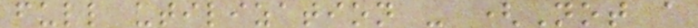full utilization - (Not a
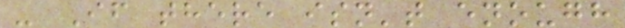- If there isn't enough
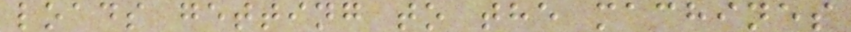loads getting to the machines
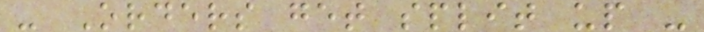- Orders get split up -
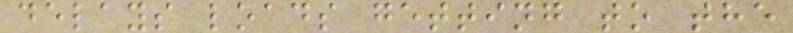delays loads getting to the
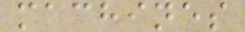machines
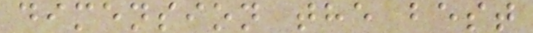dimension the best
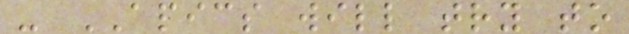- APICS will try to
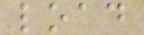load
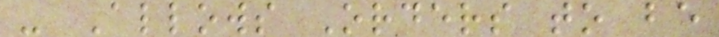- Allows Orders to be
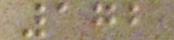172
